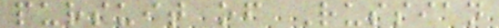pursuit of Russian
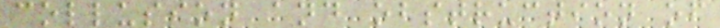collusion and obstruction of
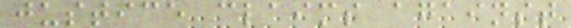justice claims against
